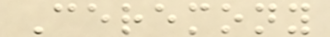Ceremony
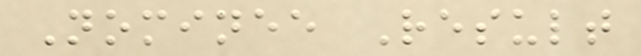Nominee Result
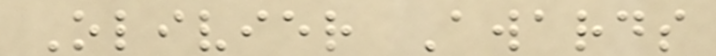Olivier Awards
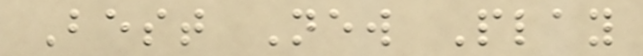Best New Play
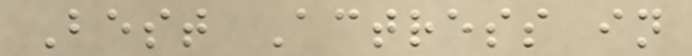Best Actress in
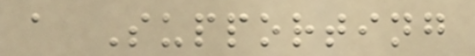a Supporting
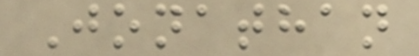Jonathan
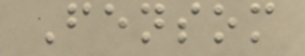Fensom
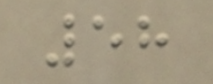58
